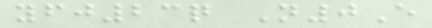yfj23q N0E
